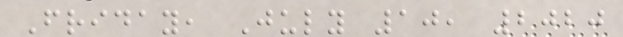Friday, July 10, 2020
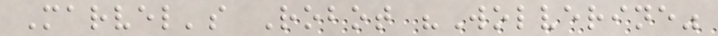Marvel's Robot "Wolverine"
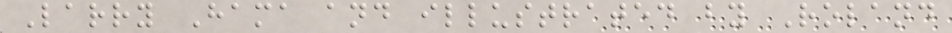Larry Hama and illustrated by Roland
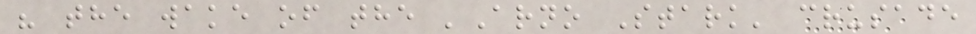" the wake of the 'Arno Stark' crusade
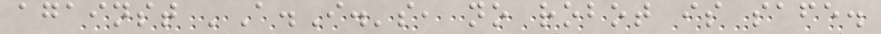against 'A.I.'s, no robot is safe.
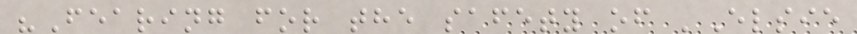"Fearing for the safety of 'Elsie
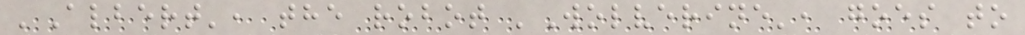'Albert', the robot 'Wolverine', goes to
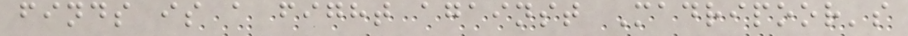finds is a fight against Madripoor's
